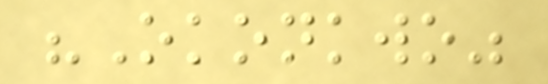"Okonkwo"
